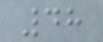48
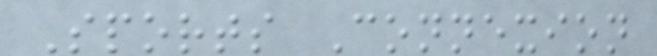Sports Connexion
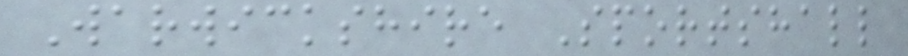Warwickshire Sportshall
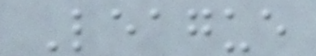League
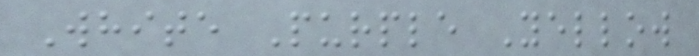White Purple Yellow
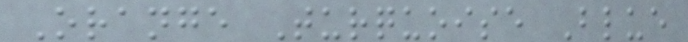Orange Turquoise Blue
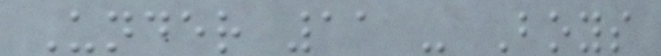Under 11 - Boys
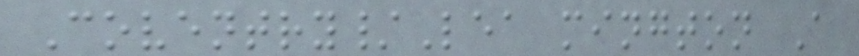Coventry/Lea mington A
